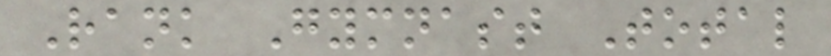Rank Gymnast Total
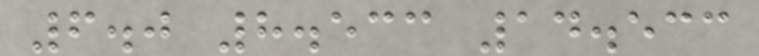6.0 8.533 14.533
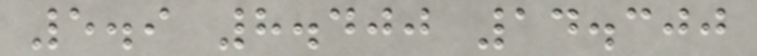5.9 8.400 14.300
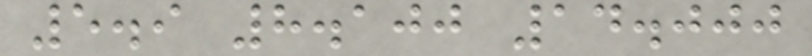5.9 8.100 14.000
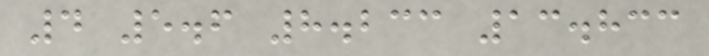4 5.6 8.233 13.833
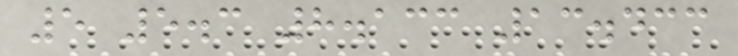5 5.3 8.133 13.433
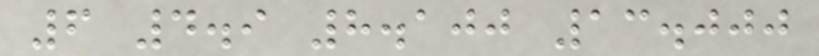6 4.9 8.100 13.000
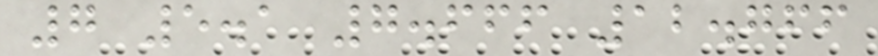7 5.1 7.666 12.766
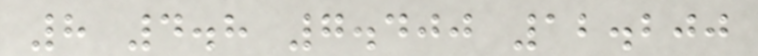8 4.8 7.400 12.200
